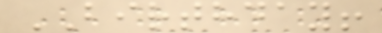BIRTHDAY!
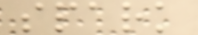spark
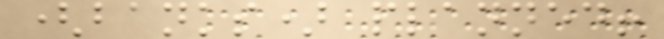(banks) planned!
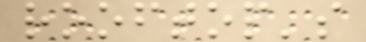rooftop's
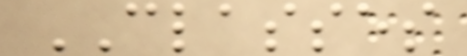CLASSES
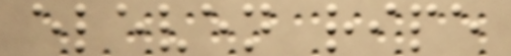eleven ripe
